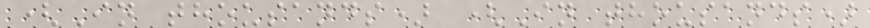(In thousands) (In thousands)
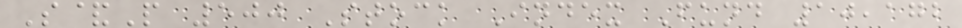S&P 500 Stock Index Fund 10,172
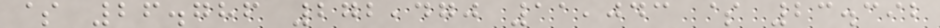$ 26.786 272,470 11,043 $ 23.392
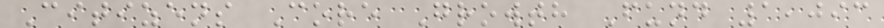Citizens Core Growth Fund 1,093
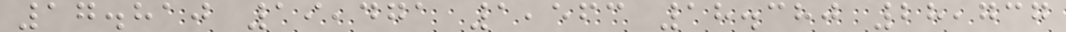17.810 19,471 1,563 18.380 28,737
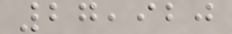27,920
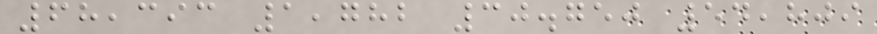68,393 1,782 30.750 54,809
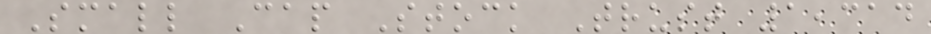Small Cap Stock Trust 1,314
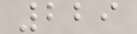229
